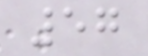57
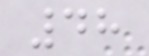48
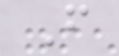F
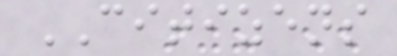CITIZENS
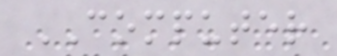COMPUTER
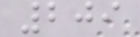209
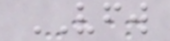VFW
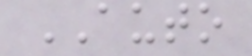AUTO
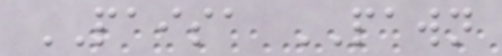PAISA PAWN
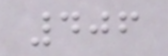406
